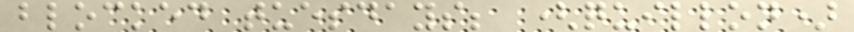blocked tuesdays; (quillon)
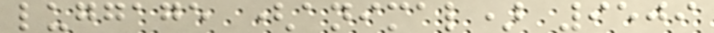luggage (animal) 9509
